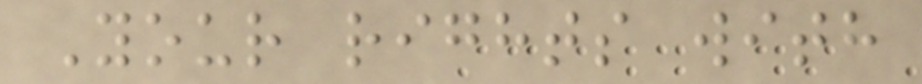Your rights with
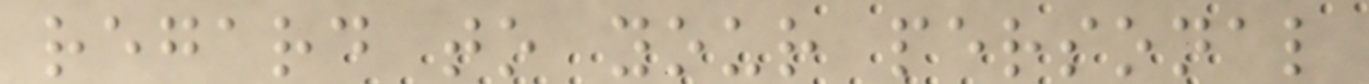regard to your personal
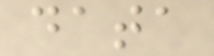data
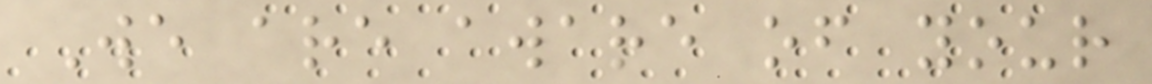We are aware of your
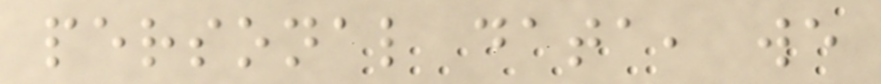personal data, we
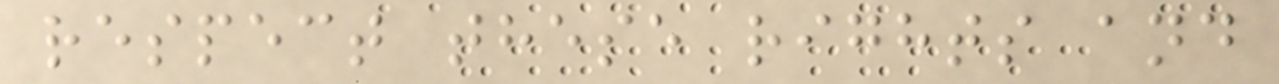respect these rights and
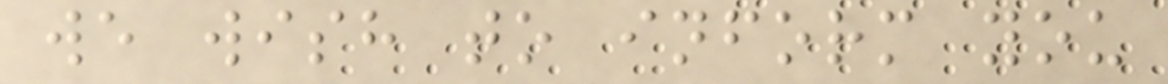we wish to inform you
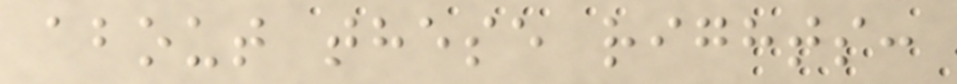about these rights:
